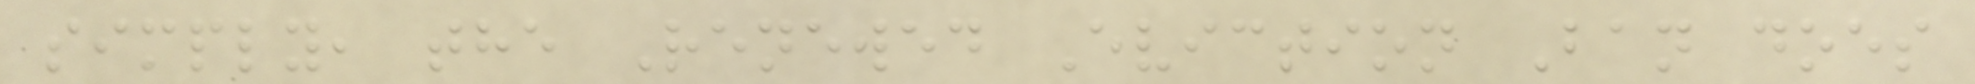simply, the Renewed Eviction Ban does
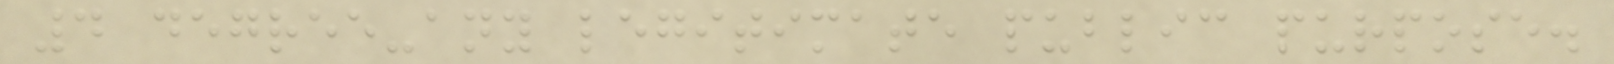4 degree-any legitimate public purpose.
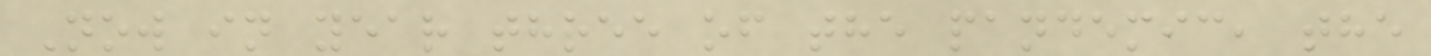Now in year three of the pandemic, the
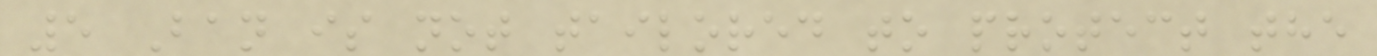5 Ban is not tailored to protect the
